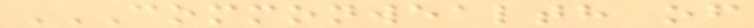COMMONWEALTH OF
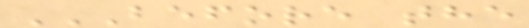BEFORE THE
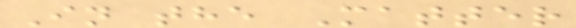In the Matter
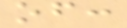of:
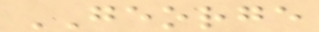GEORGE
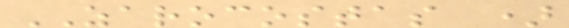ZAROCOSTAS )
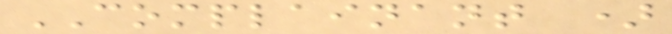COMPLAINANT )
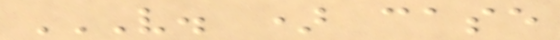V. ) CASE
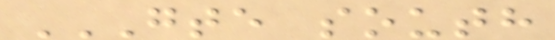GTE SOUTH
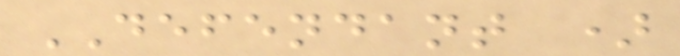DEFENDANT )
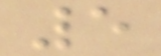5
